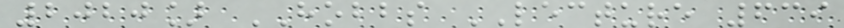2020] HOBBS LECTURE 639
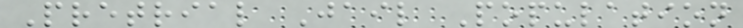Pretrial Jail Population
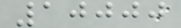10000
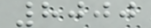8000
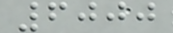6000
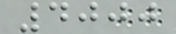4000
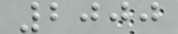2000
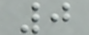0
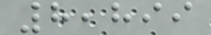8,899
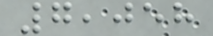7,058
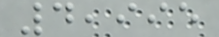4,995
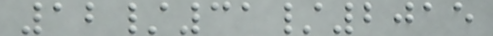12/31/2015
